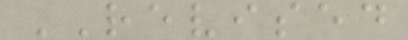REVISED
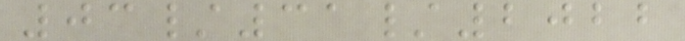03/31/2022
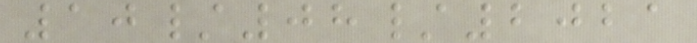10/08/2021
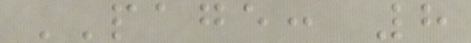PAGE: 8
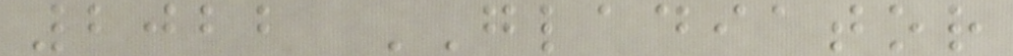2022 GLADIATOR
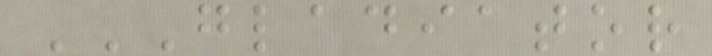GLADIATOR
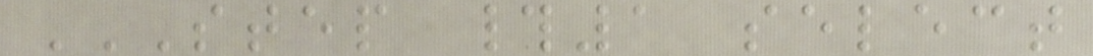STEP #1 SELECT
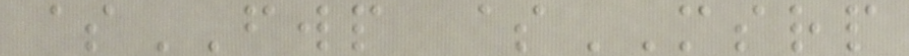$FWP $MSRP
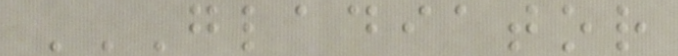GLADIATOR
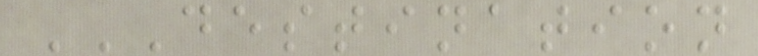DESTINATION
